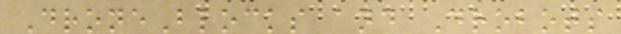DroneBlocks and Drobots
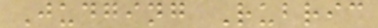Judging Rubric
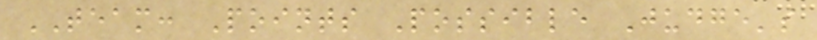TEAM: Points Possible Judge's
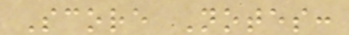Score Notes:
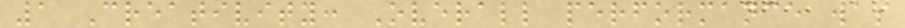1 Creativity: Overall performance was
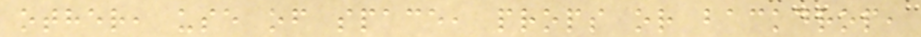other, use of space, props or backdrop,
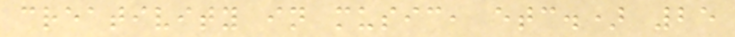creativity in music, etc.) 25
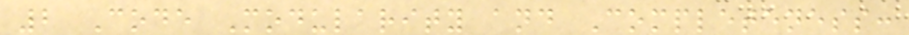2 Code Modularity and Completeness:
